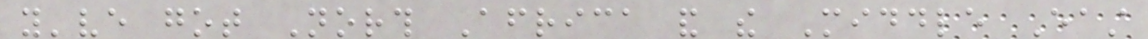you've got North Africa and the Middle East
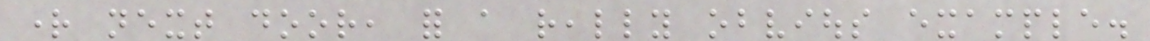right next door, for a really obvious example.
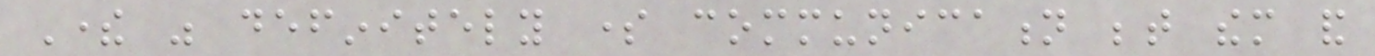There was definitely some communication between them and
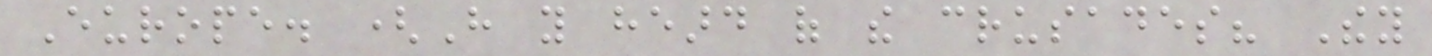Europe. (Have you heard of the crusades? They
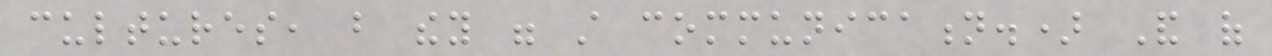cultures, but they were still communication.) And of
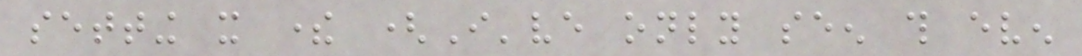setting it there (I've only seen this even
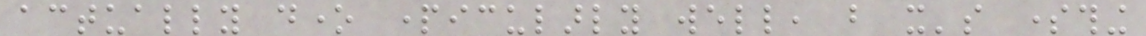actually done particularly well, but it's something
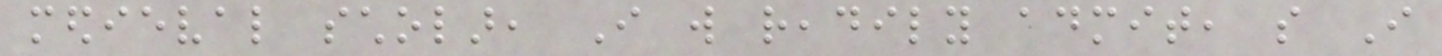medieval scholar, I will readily admit, so I
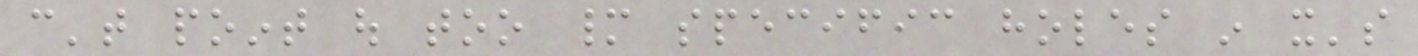can't point out too many specific holes in it's
